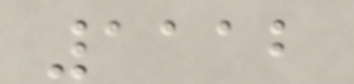1112
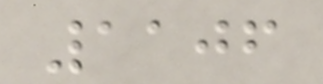1106
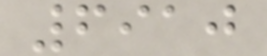6910
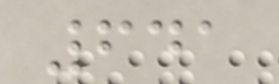641
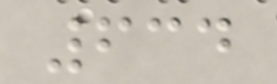634
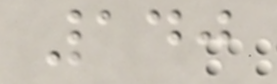140
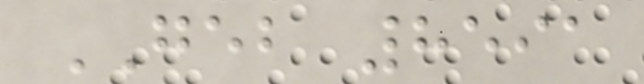GEB 8591
